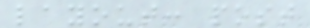layout: post
